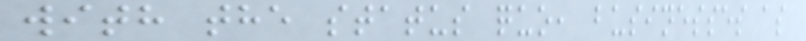with the status quo, businesses as
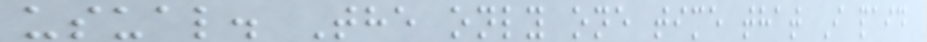usual. The only one time that I paid
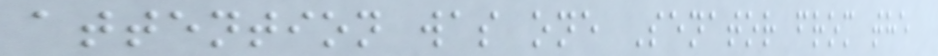attention was one Senator from the
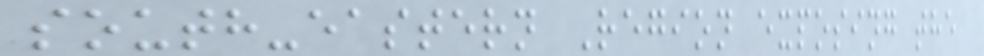south-eastern Region exposing the
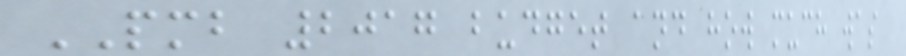PMB 2017 budget and how much was
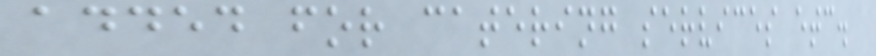added for catering services etc.
